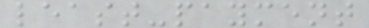least-payment
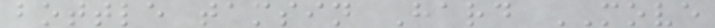bottle tamsin Hard MOVE
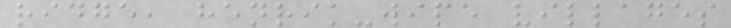ridge, henrik-wipe villages
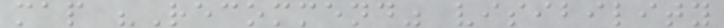map "Recommend" visibility
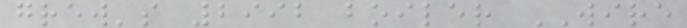grew's 2992 boiler WIRE
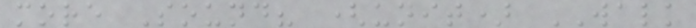more Sound? (unit) WALK
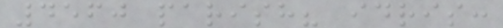4560 parish? idris:
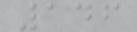146
